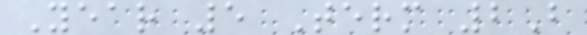Year 5 Term 2B
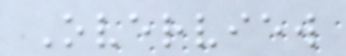Overview
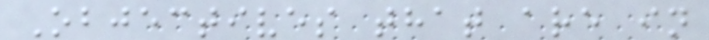Objectives that are in
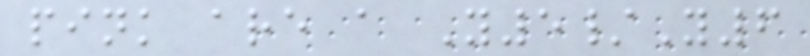pink are a Y5/Y6
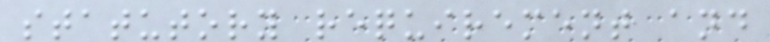statutory requirement and
